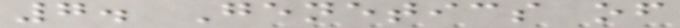7. Genetics of
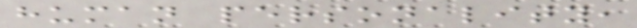human personality,
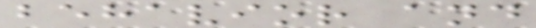behavior and
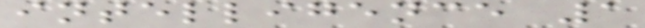intelligence 1
